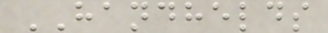HANDHELDS
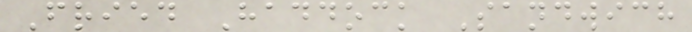Fried Haddock Sandwich
